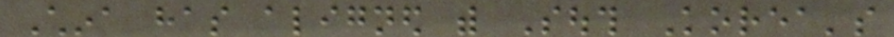China has aligned with South Korea's
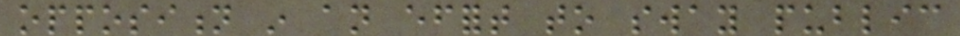opposition in an effort to sway public
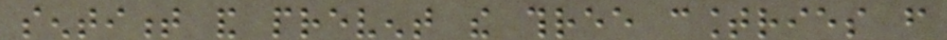sentiment and prevent the three countries from
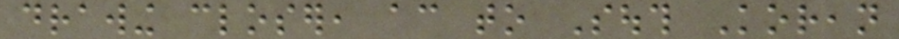drawing closer, according to South Korean
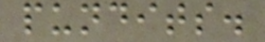pundits.
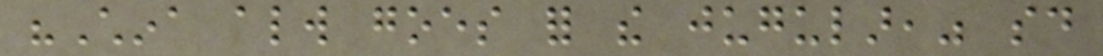"China always goes for the jugular," said
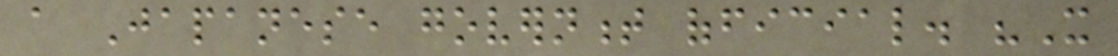a Japanese government official. "It
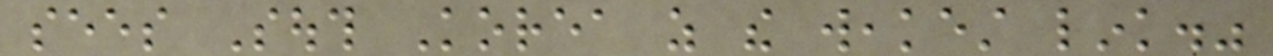sees South Korea as the weakest link."
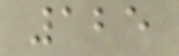125
